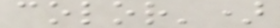color')
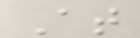At
